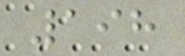198
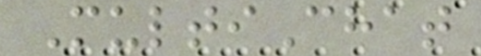MultiChat
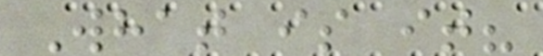What is it?
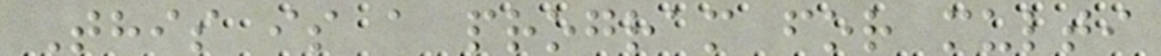This is a program for multi
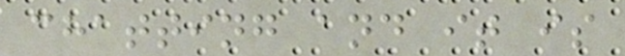chatting and it is
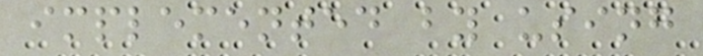implemented by using
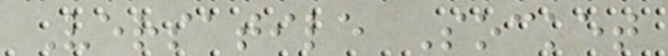Versatile Socket
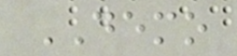DEMO
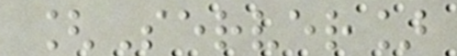[Server]
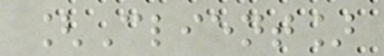[Client]
